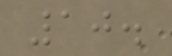10.
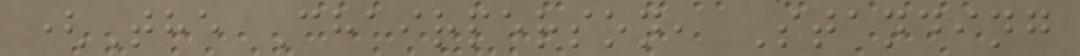(The Chairperson, Standing
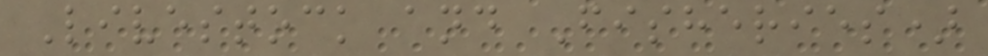Livestock and Fisheries)
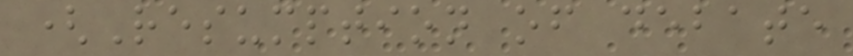(Resumption of debate
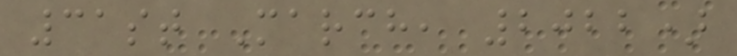31st March, 2022)
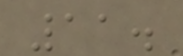11.
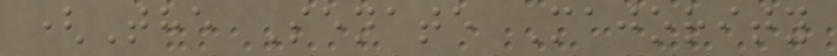(The Senate Majority
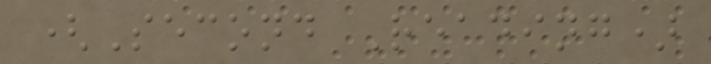(Second Reading)
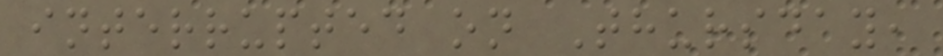interrupted on Thursday,
